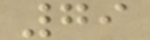79
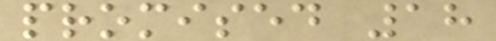promised 18
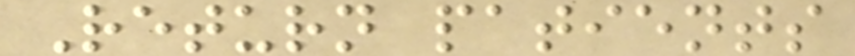Return patients
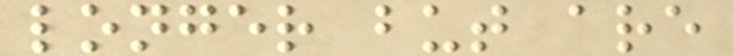longer but are
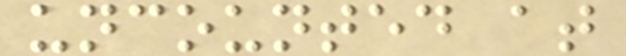uncounted at
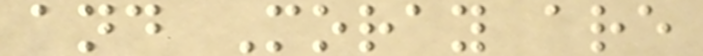and Moray are
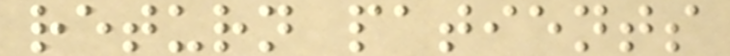return patients
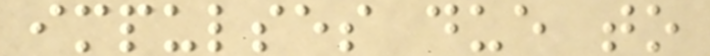impulses due to
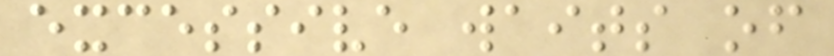excessive waits of
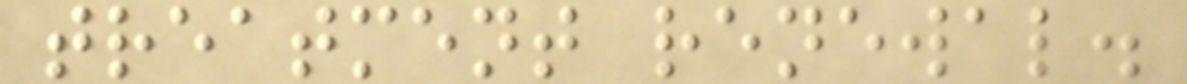treatment renewal.
